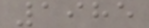1985
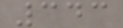343
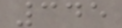345
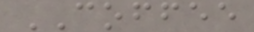COFFEE
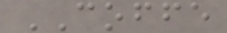COFFE
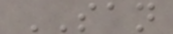SAN
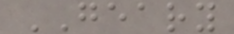GEARY
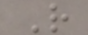R
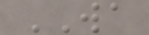WA
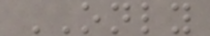ONLY
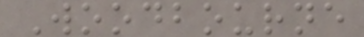Woodbourne
